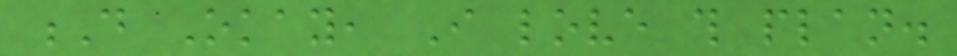D Okay, I love this plan.
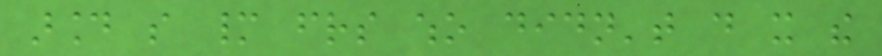around so many friends who didn't do it the
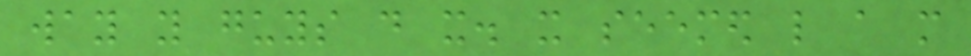way you guys do it. it seemed like a more
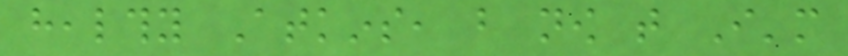healthy Atkins, but now that I'm
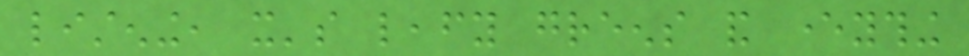listening, it's leafy greens and everything
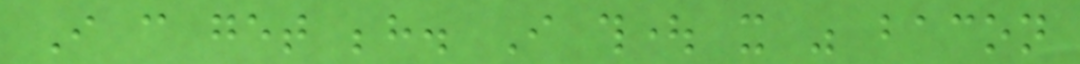I can get behind. I thought it was bacon
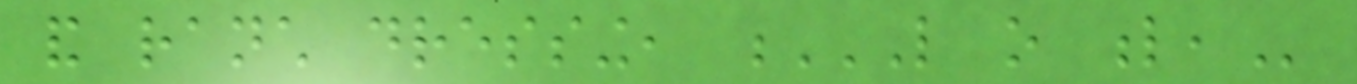and ranch dressing, L O L,
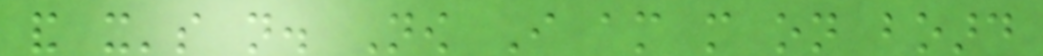and it's not. Now I am more on board
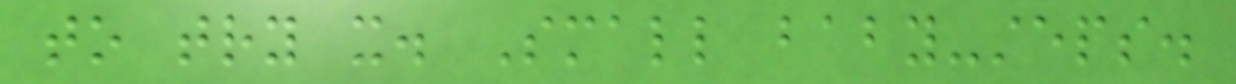to try it. Small baby-steps.
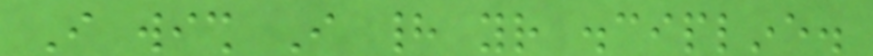I wish I had your discipline.
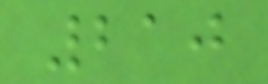210
